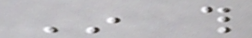In this
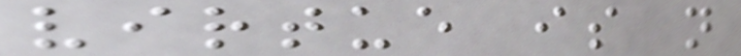virtue is not
